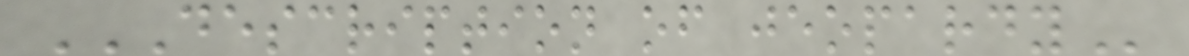DESCRIPTION OF JEOPARDY
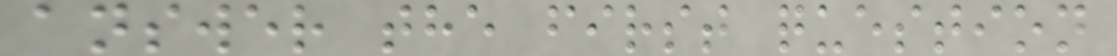answer the first question
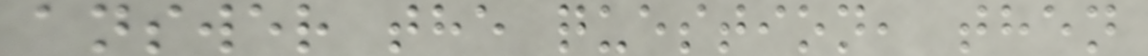answer the question, then
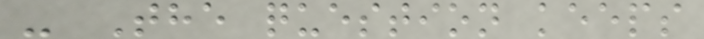- The question keeps
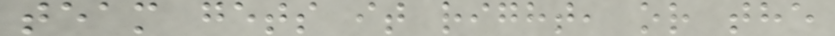team gets it right, or the
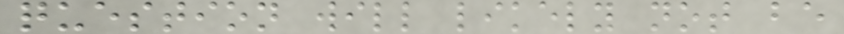question will likely not be
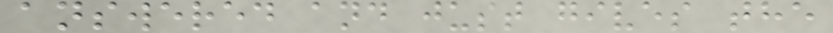answered and just gives the
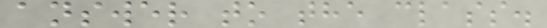answer to the class.
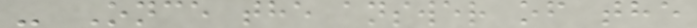- Once the answer of the
